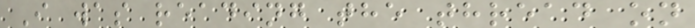I was reading the thread on
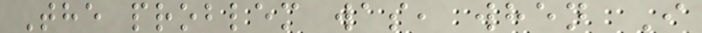The problem was, when I
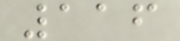116
